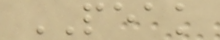PEAK
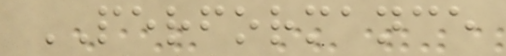PERFORMANCE
